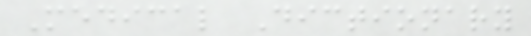Medical Dictionary
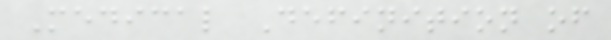Medical Definition of
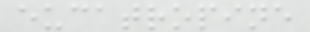eucatropine
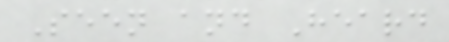Seen and Heard
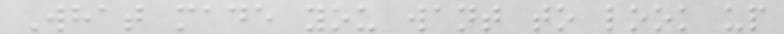What made you want to look up
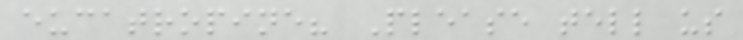eucatropine? Please tell us
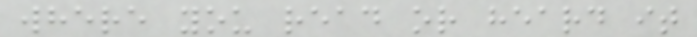where you read or heard it
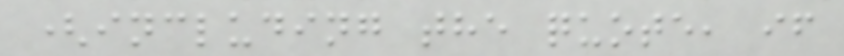(including the quote, if
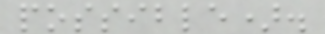possible).
